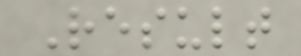Result
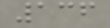136
